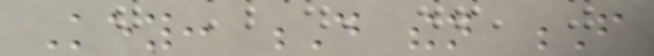Key: D then F
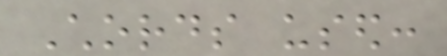Chords used:
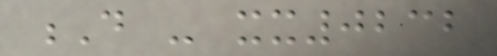D - xx0232
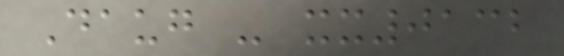Daug - xx0132
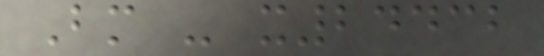Bm - x24432
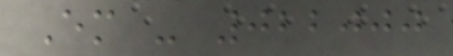Em - 022000
